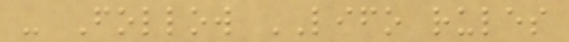- Follow LIFO rules
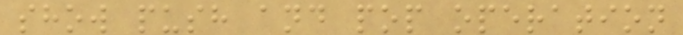show push and pop operation
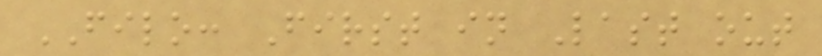FILO: First in Last out
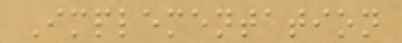Implementation
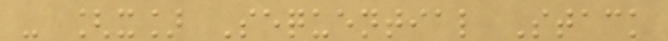- [x] Sequential Stack
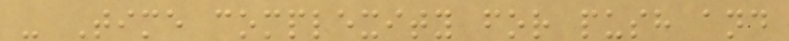- Time complexity for push and
